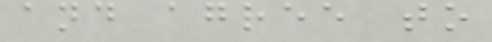and agree to
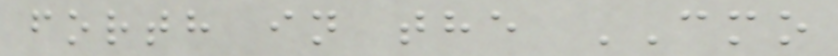forth in the CMO
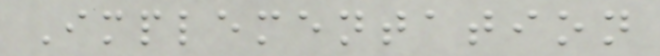Implementation
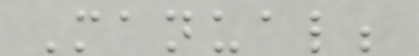Manual;
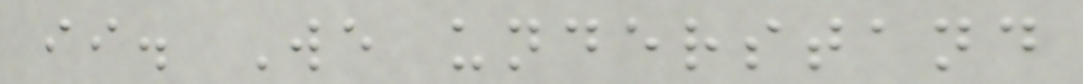ii. We understand
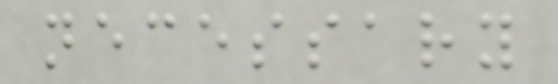necessary
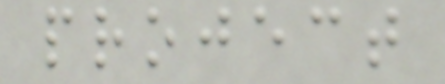project
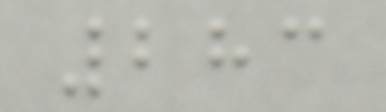283
